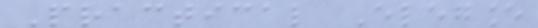Practical Elegance
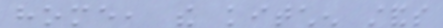home, the kitchen stands
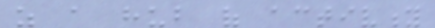as a hub of activity
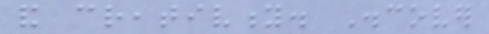and creativity. Discover
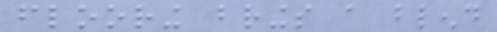flooring brings a blend
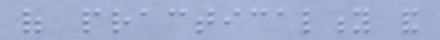of practicality and
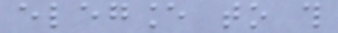elegance to this
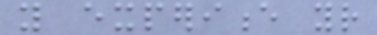you experience your
